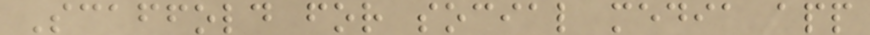Scaffold for social media app
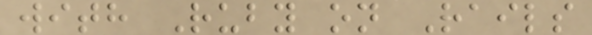with Ruby on Rails
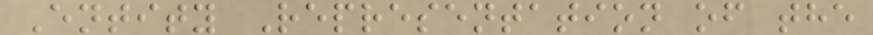Entity Representation of the
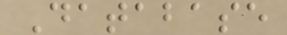Database
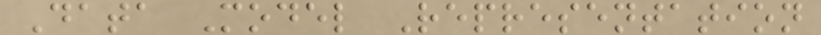Data Model Representation
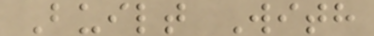Built With
